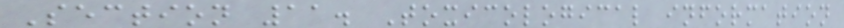Section 11. Toxicological information
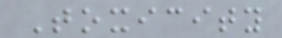Toxicity
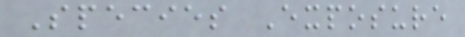Species Exposure
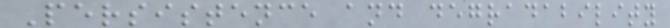Persistence and degradability
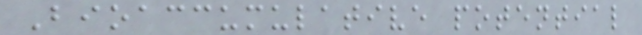Bioaccumulative potential
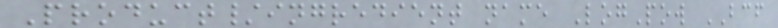Product/ingredient name LogPow BCF
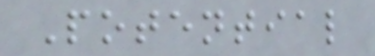Potential
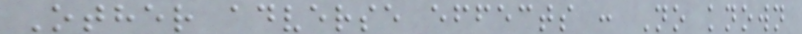Other adverse effects : No known
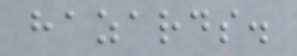hazards.
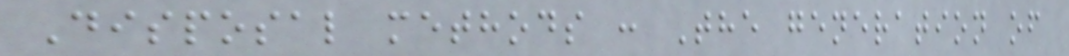Disposal methods : The generation of
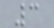3
